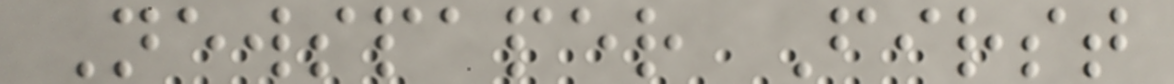Newspaper First
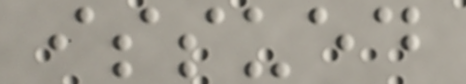issued
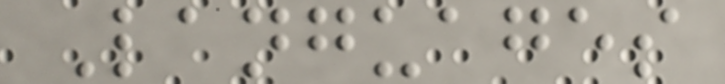Languages
